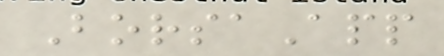BorsaApp
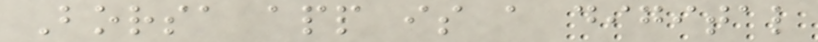Borsa app is a digital
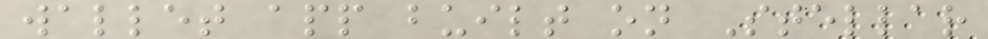wallet app built on Stellar
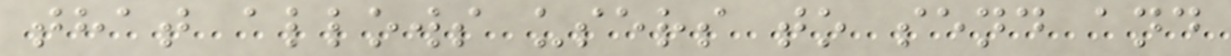that allows users to send and
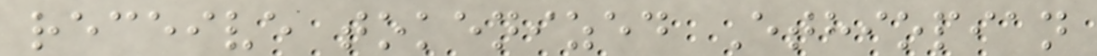receive tokenized Ethiopian
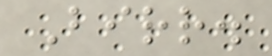Birr.
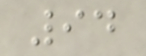94
